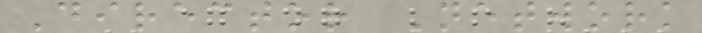Director Network
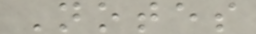Notes
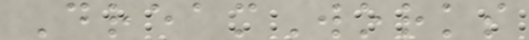DreamWorks
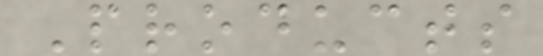Products
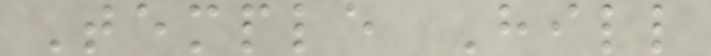Temple Hill
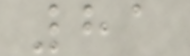81
